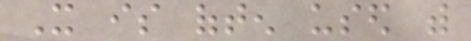It is often used with
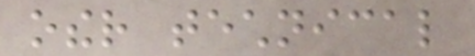other technical
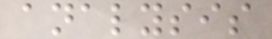analysis
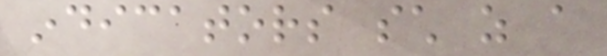indicators such as a
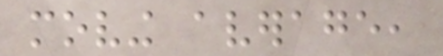moving average,
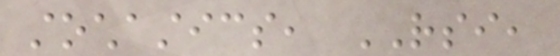stochastics, RSI,
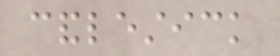candlestick
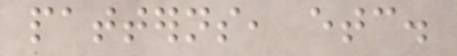patterns, etc.
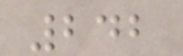242
